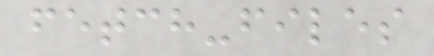fetch-files
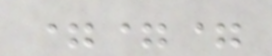===
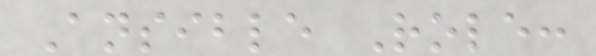Ansible Role:
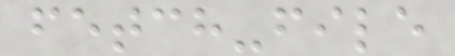fetch-file
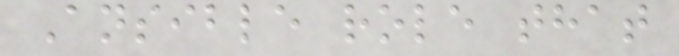Ansible role that
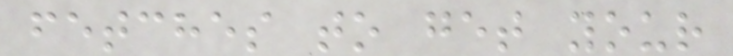fetches to get your
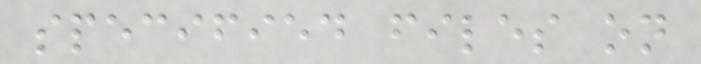specified files on
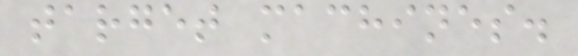target machines.
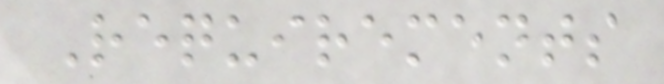Requirements
